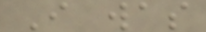I was
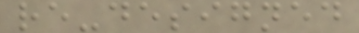re-designed
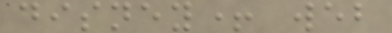disney+ web
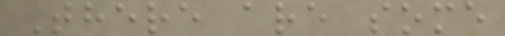There are some
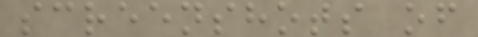screenshots of
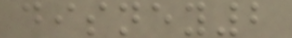disney2
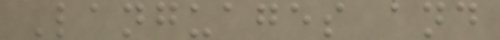Languages and
